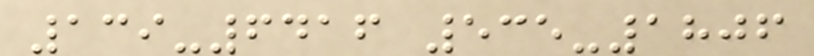139-6416 535-1806
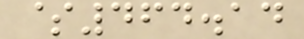$464.14
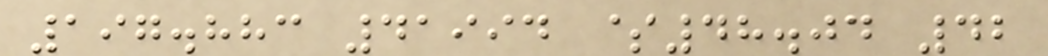197.883 41994 $48.04 42
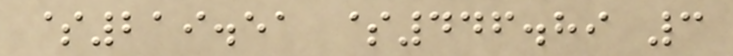$219.51 $446.89 3
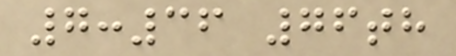7:36 76th
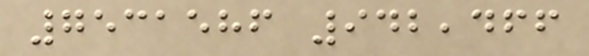7531586 942,466
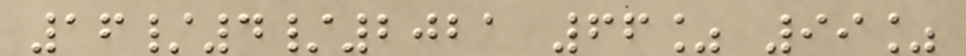16/4/2021 66% 99%
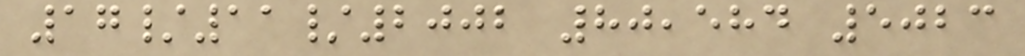17/11/2002 80,584 5023
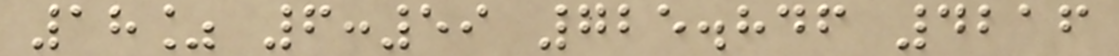18% 6:59 725.846 4216
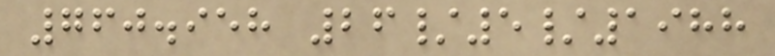760.958 26/5/1988
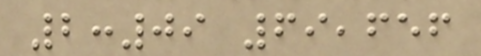2:09 69,656
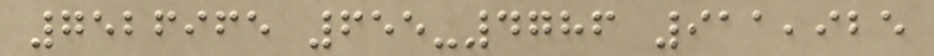7526965 655-4786 911,925
